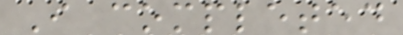I completed
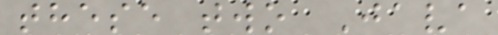these two Java
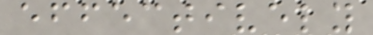effectively
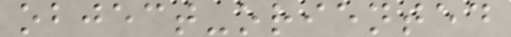object-oriented
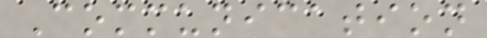Communication
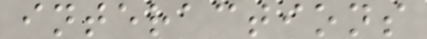interactions
